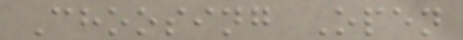Choosing Open
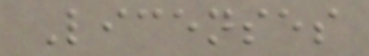Licenses
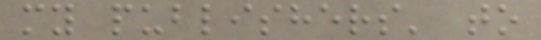my publishers' to
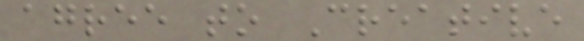agree to Creative
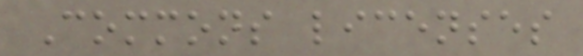Commons licenses
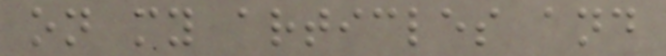on my articles and
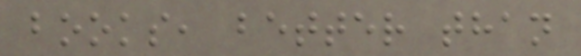books, better than
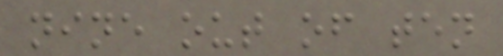nine out of ten
